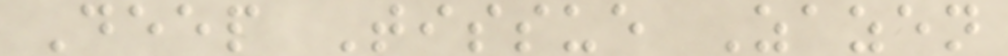Deep Tissue Zazen
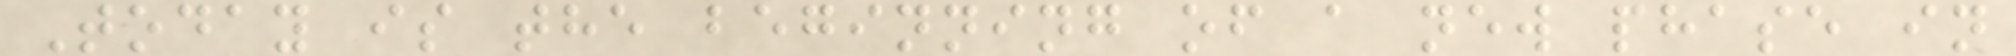Today is the beginning of a new phase in
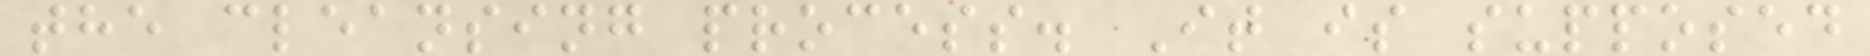the cleansing process. It is supposed
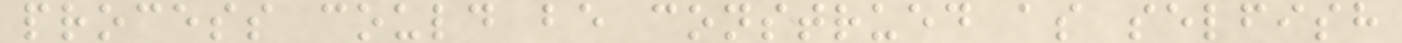process could be construed as selfish
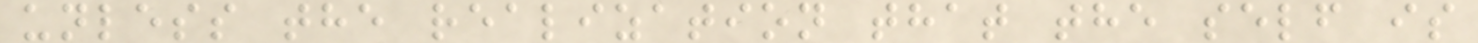unless the realization that the self is
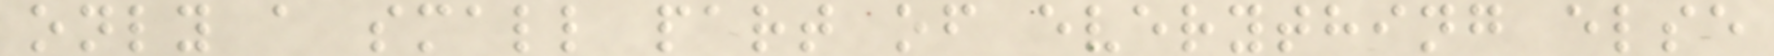only a small part of everything else
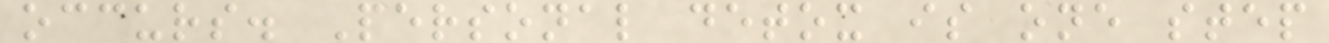occurs. Personal detox is one step
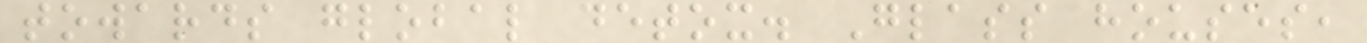towards global detox. Glass houses,
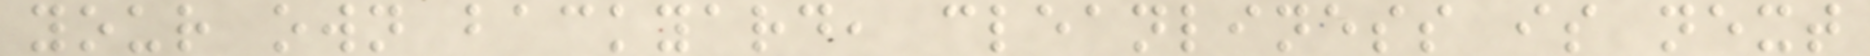your own backyard, cleanliness is next
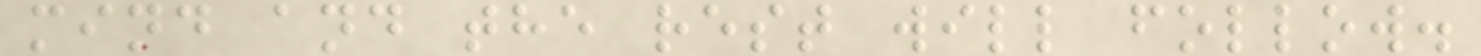mind and the rest will follow.
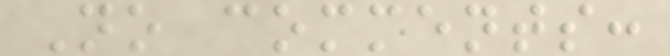No comments:
